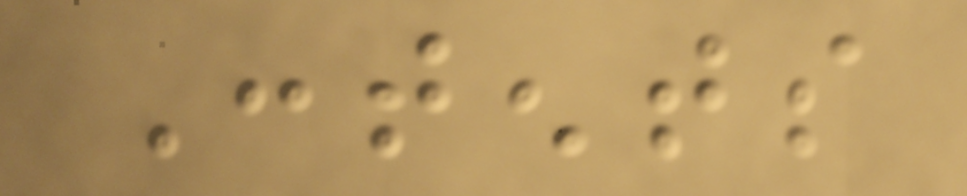Contents
